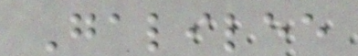Galilee
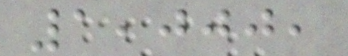1,000,
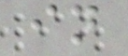in
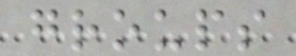groups
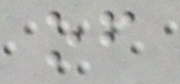of
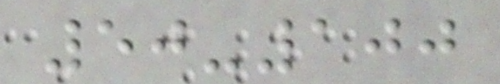50-100
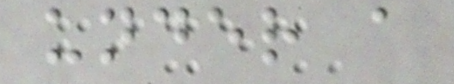under a
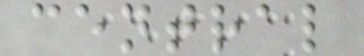central
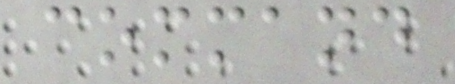command
